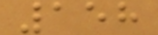158
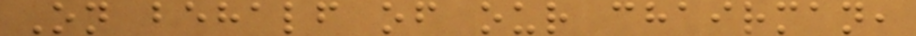On behalf of our chairman,
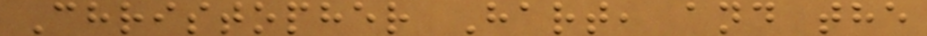Christopher Hart, and the
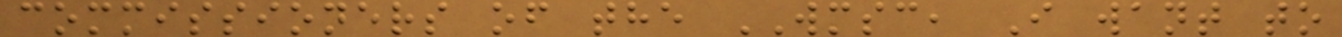commissioners of the WMSC, I want to
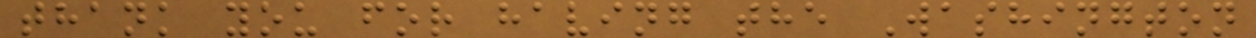thank you for having the Washington
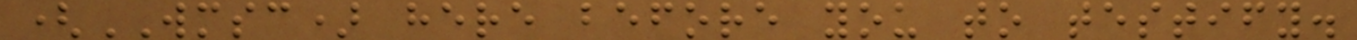(WMSC) here before you to testify.
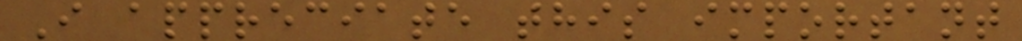I appreciate this important
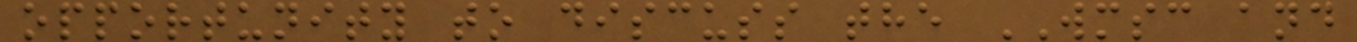opportunity to discuss the WMSC and
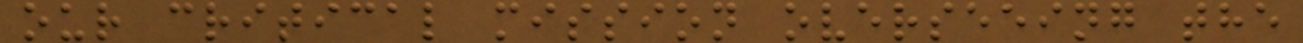our critical mission overseeing the
